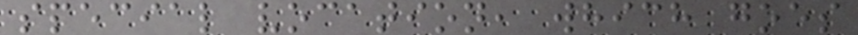special vocation, which goes
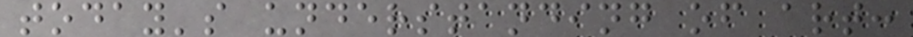today's understanding of art:
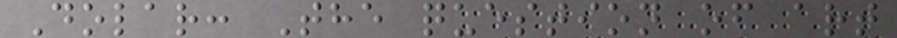Dolar: The question of art
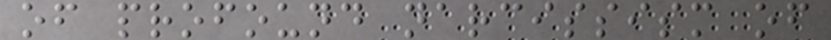of profound narcissism of
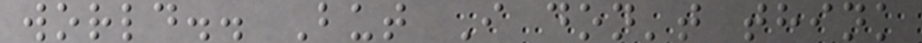world.. But I don't think
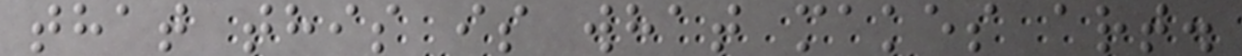that this is what makes art.
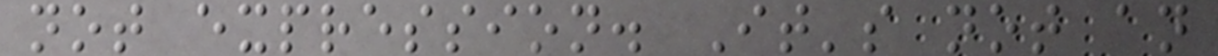not expression. It's not an
